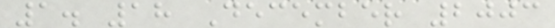1. 18 December 2003
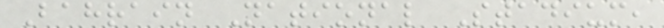Bahrain National Stadium,
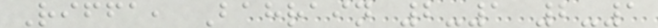Riffa, Bahrain 2-1 2-1
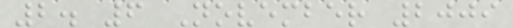2. 6 November 2009
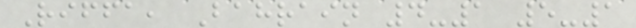Riffa, Bahrain 4-1 5-1
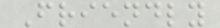Friendly
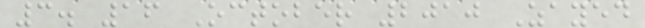3. 16 October 2010 Zayed
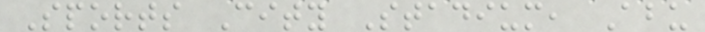Sports City Stadium, Abu
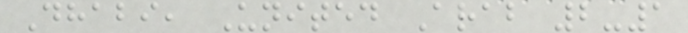Dhabi, United Arab 2-1
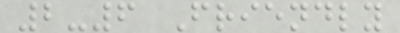2-6 Friendly
